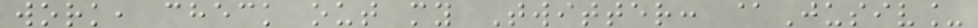work, check out my Twitter: @Jusiv_
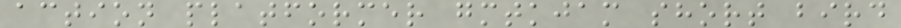action platformer gmtkjam short bird
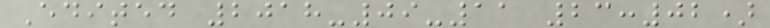Edited 2018-09-11 23:02)
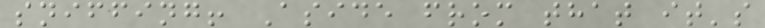sniffing! Aside from that it's
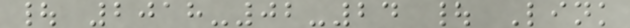| 2018-02-24 | Link
